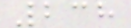238
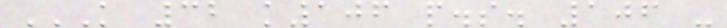K 32 K106 P.S. 106 -
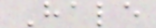Hale
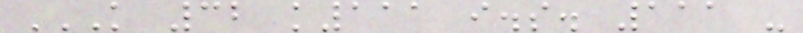K 32 K111 I.S. 111 -
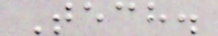Tech.
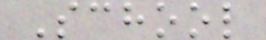School
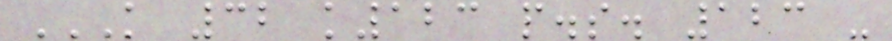K 32 K123 P.S. 123 -
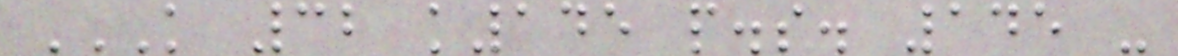K 32 K145 P.S. 145 -
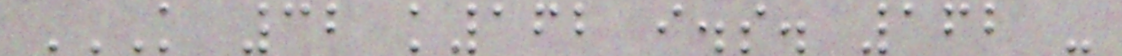K 32 K162 I.S. 162 -
